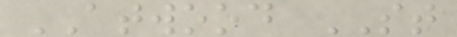ATWOOD ST
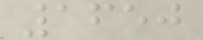1650
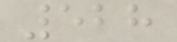528
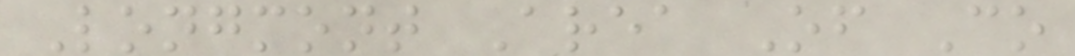Longmont Area Of Co
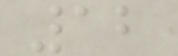12
